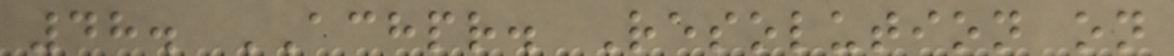48. ACHPR. Resolution on
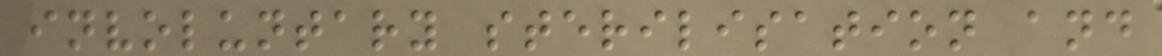involuntary sterilisation and
